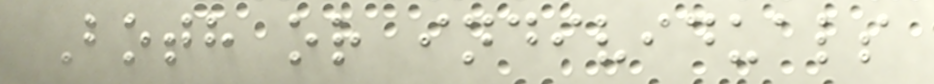Both or individuals
